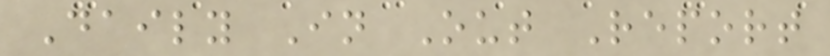Daily In Out Report
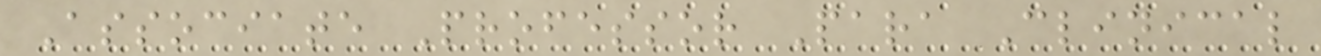Associate Professor Para Clinical
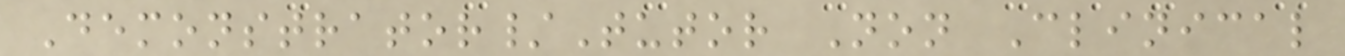Demonstrator/Tutor Non Clinical
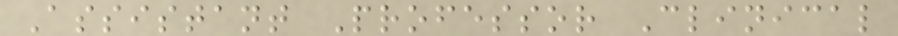Assistant Professor Clinical
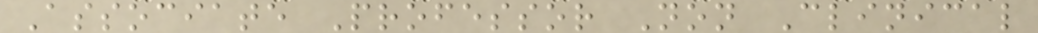Associate Professor Non Clinical
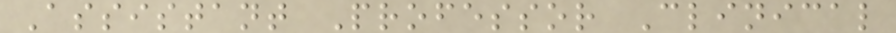Assistant Professor Clinical
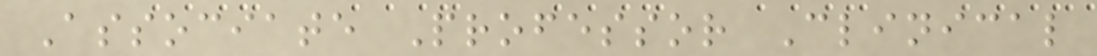Associate Professor Clinical
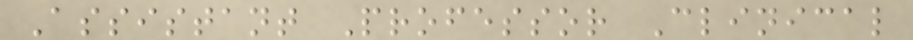Assistant Professor Clinical
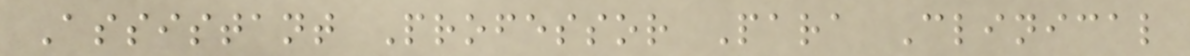Assistant Professor Para Clinical
